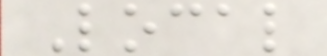Local
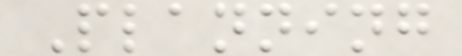Planning
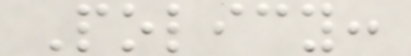Policy:
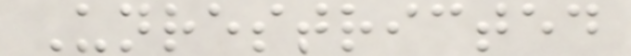Unrestricted
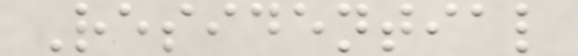Residential
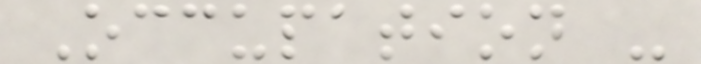Occupation -
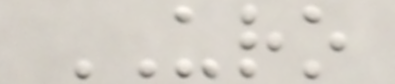URO
